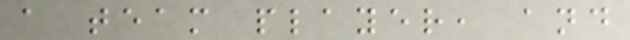a team player, and
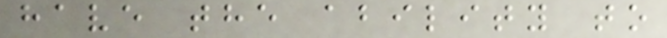have the ability to
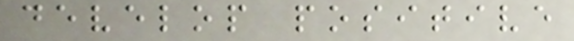develop positive
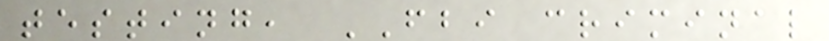testing, FBI criminal
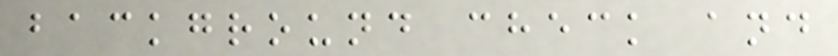background check and
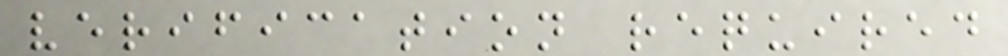verification required
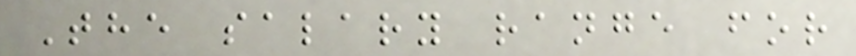The salary range for
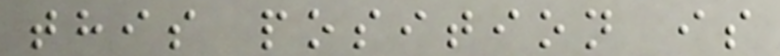this position is
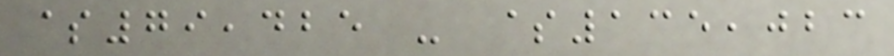$79,425 - $135,023
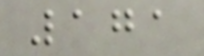171
